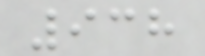938
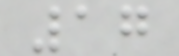17
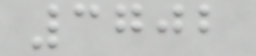3702
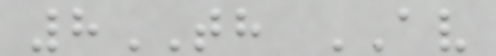8TH AV
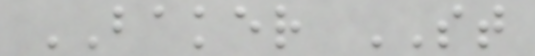BAKER ST
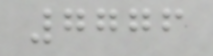7776
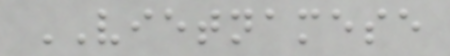VIETNAMESE
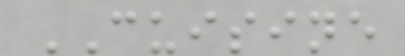CUISINE
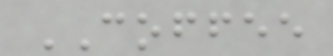COFFEE
